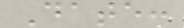Date:
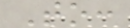To:
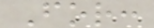For:
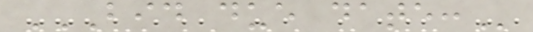BID DUE DATE:
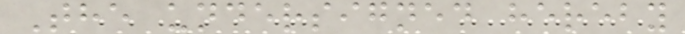The undersigned hereby
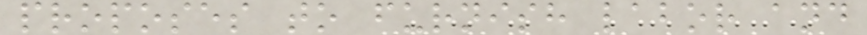proposes to furnish labor and
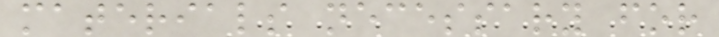materials necessary for
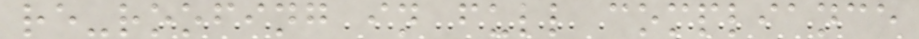re-roofing in full compliance
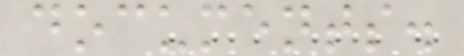documents.
